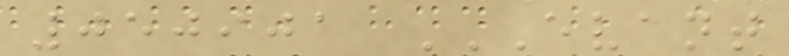050901 EVANT
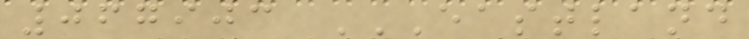067903 EASTLAND
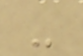-
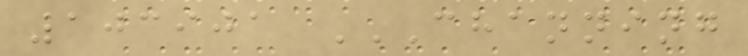103901 CHANNING
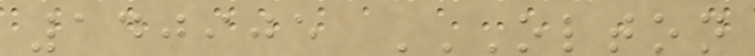140905 OLTON
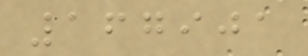167901
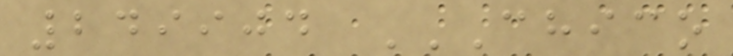249904 CHICO
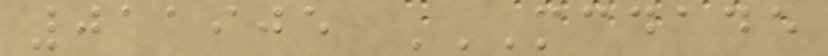011905 MCDADE
